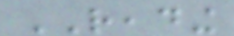READING
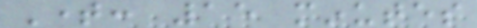Time: 15 minutes
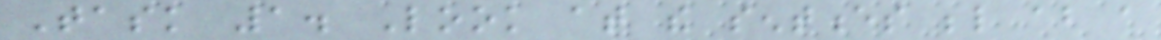Task 1. Look at the sentences below about a
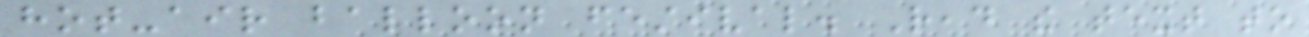hot-air balloon festival. Read the text to
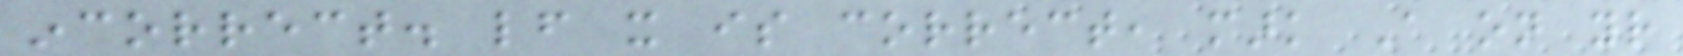incorrect. lf it is correct, mark A on your
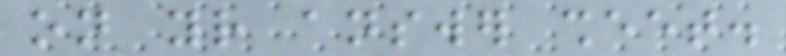on your answer sheet.
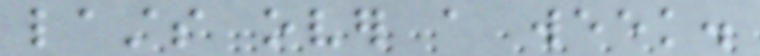lasts over a week.
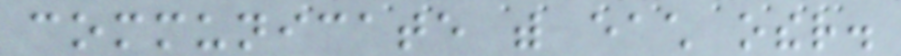communicate with each other.
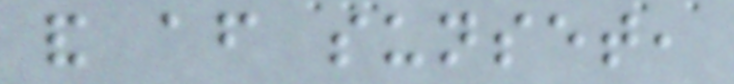and after sunset,
